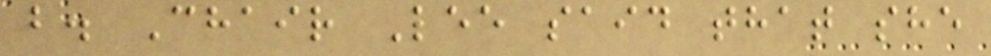b. Chair Lee said that she
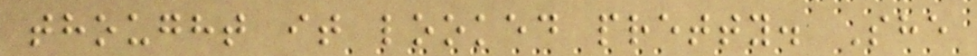thought it looked pretty. She
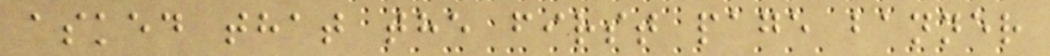asked that the first page banner
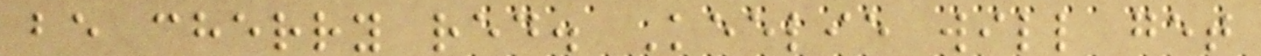be cherry red. Keelie will get
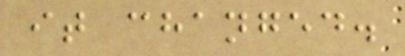it changed.
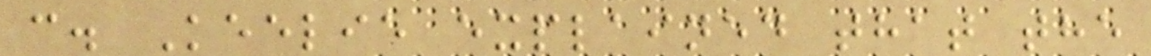c. Keelie explained that the
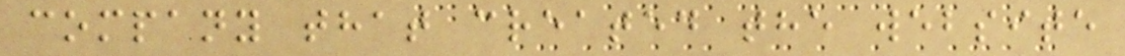company that created the website
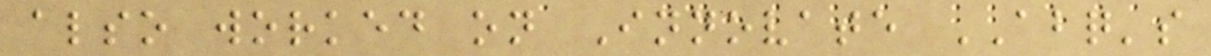also worked on Innovate ABQ's
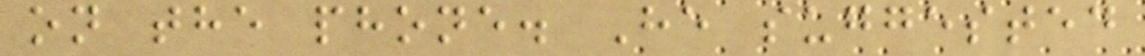on the phone. He suggested
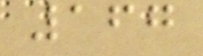167
